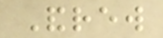Andrew
